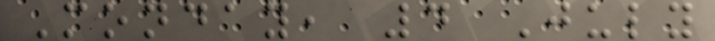Monday, 4 July
